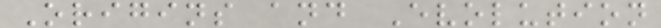Origins and Evolution
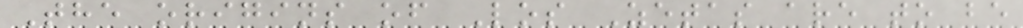The origins of Los Zetas are to be
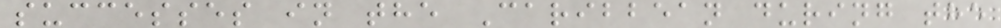successes in the Caribbean during the
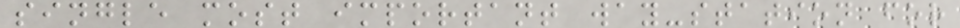single most important way-station for
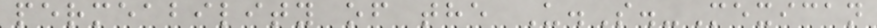permeability of the U.S.-Mexican
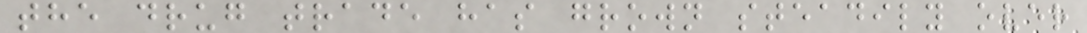the drug trade has grown steadily over
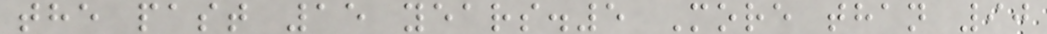the past 15 years.5 More than 90
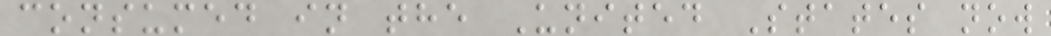consumed in the United States now
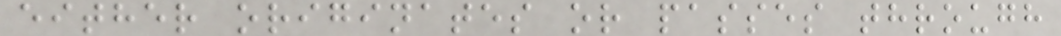either originates or passes through
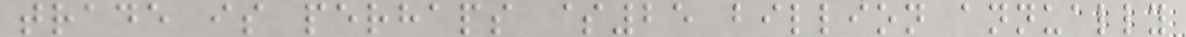trade is perhaps $25 billion annually
